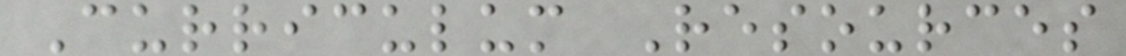Curriculum Resources
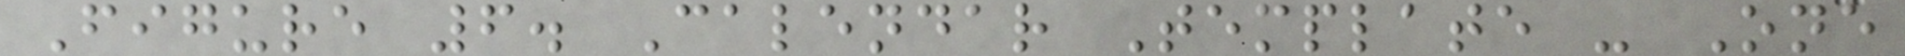Figure 6. Calendar Template - One
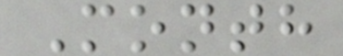Month
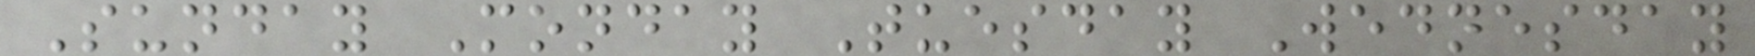Sunday Monday Tuesday Wednesday
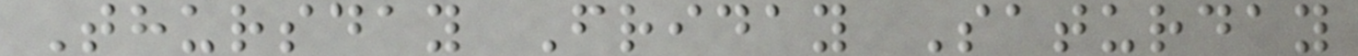Thursday Friday Saturday
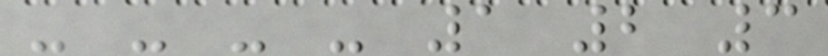- - - - 1 2 3
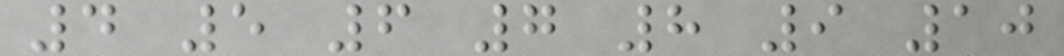4 5 6 7 8 9 10
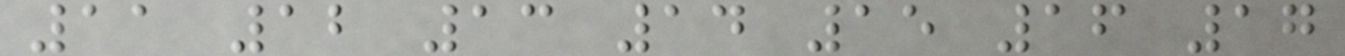11 12 13 14 15 16 17
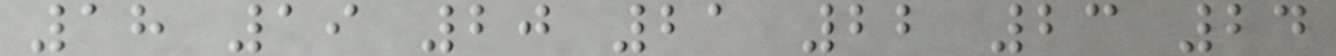18 19 20 21 22 23 24
